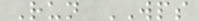Run WPS
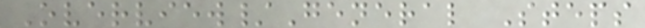Overview/General Steps
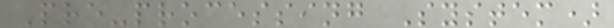Pre-processing System)
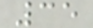35
